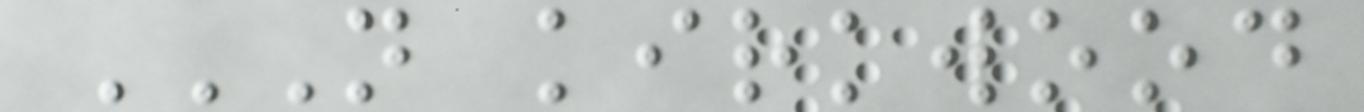N KIRKWOOD
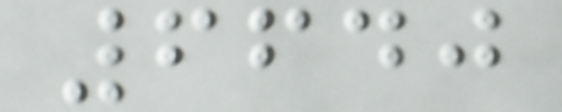6640
